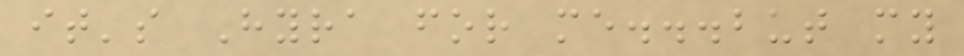it's Hyra for me...but my
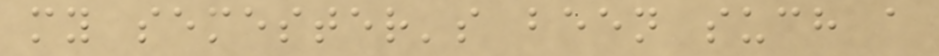my semester's been such a
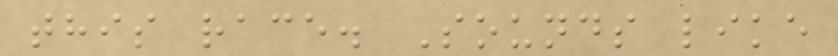this race. Sounds like
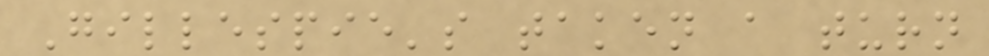Gillespie's taken a turn
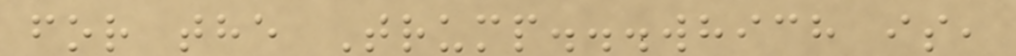for the Trump...which is,
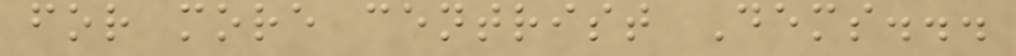for more centrist Dems...
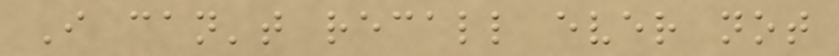I can't recall ever not
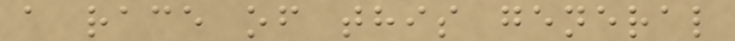a race of this general
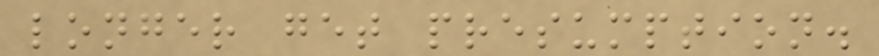longer get presumption.
